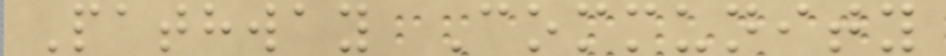Pathway Community
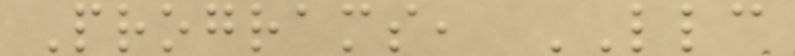Programs, LLC
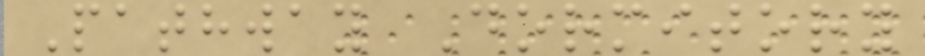Pathway Dormitory
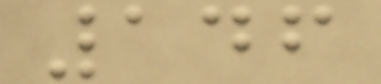146
